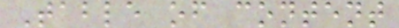Table of content
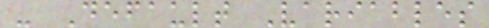- Default Variables
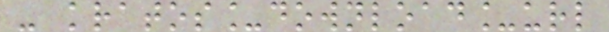- kratos_download_url
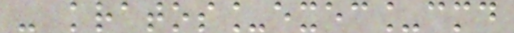- kratos_exec_cmd
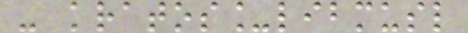- kratos_libmusl
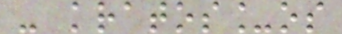- kratos_os
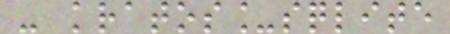- kratos_sqlite
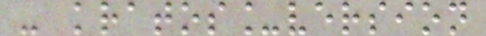- kratos_version
